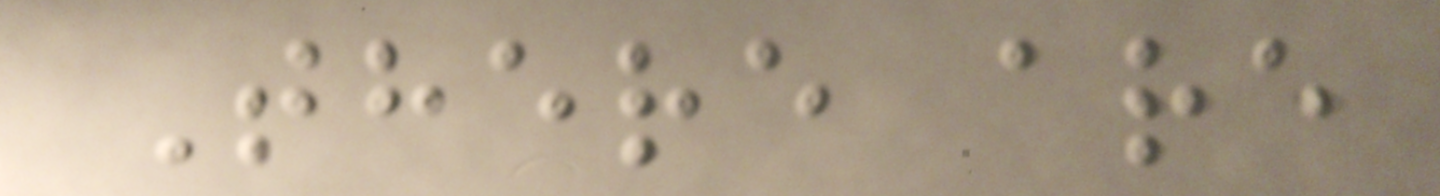There are
